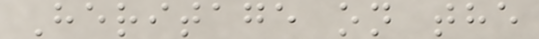Heritage on the
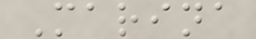Marina
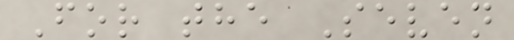For the Seven
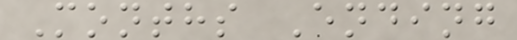Months Ending
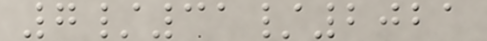7/31/2021
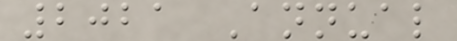2021 Annual
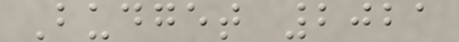Budget 2021
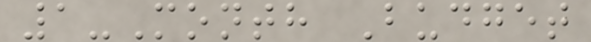1-Month Budget
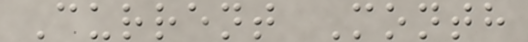Current Month
